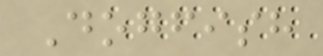Dogfish
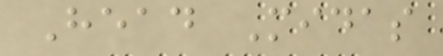Head Midas
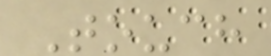Touch
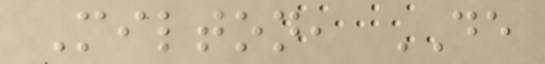Milton, DE
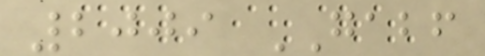2009 GABF
